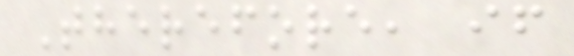Therefore, if
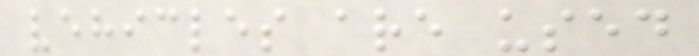vehicles are used
